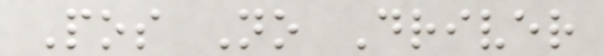Pos No Driver
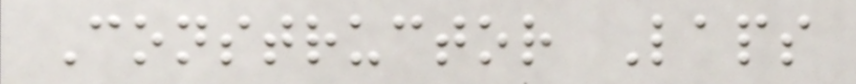Constructor Laps
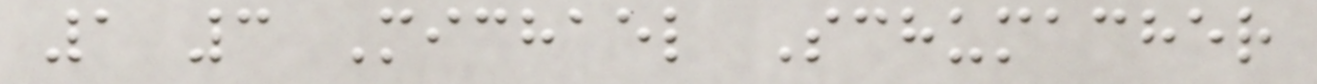1 3 Michael Schumacher
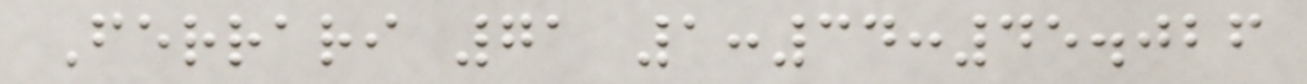Ferrari 71 1:34:45.026
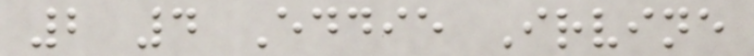2 4 Eddie Irvine
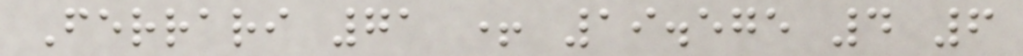Ferrari 71 + 19.575 4 6
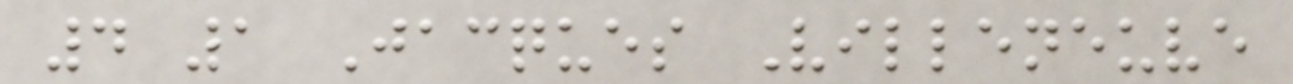4 1 Jacques Villeneuve
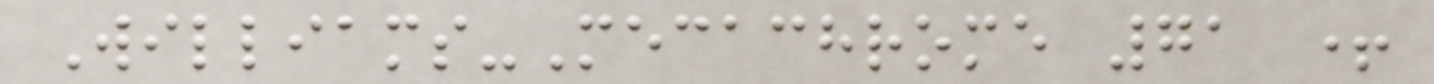Williams-Mecachrome 71 +
